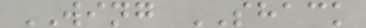WING SHACK
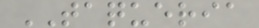TAQUERIA
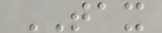TAX
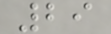29
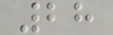28
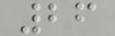26
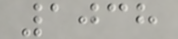1038
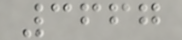3667
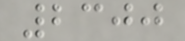2300
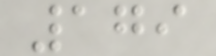179
